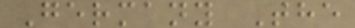Germany The
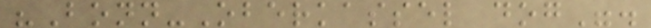"Bonn-Oberkassel dog".
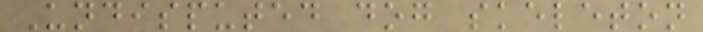Undisputed dog skeleton
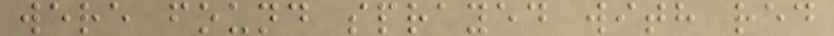were found sprayed with red
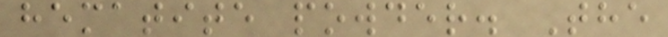hematite powder. The
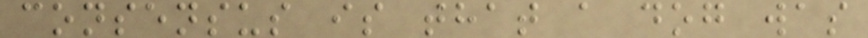consensus is that a dog was
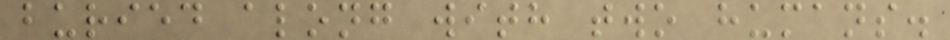buried along with two humans.
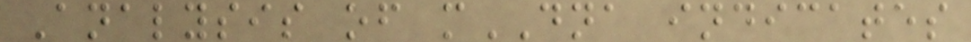Analysis of mDNA indicates
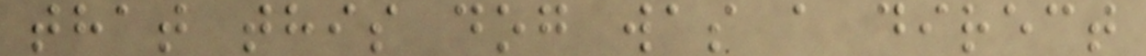that this dog was a direct
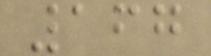167
